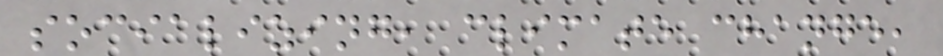socializing, climate change,
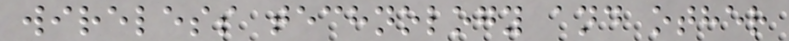wireless technology and other
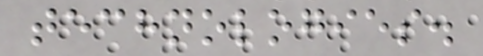technologies.
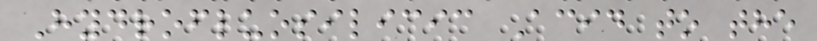Hydrofluosilicic Acid to the
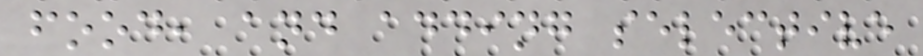food, and adding selective
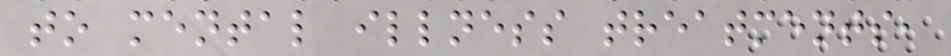to mental illness treatments,
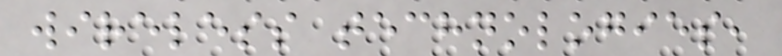wireless technologies,
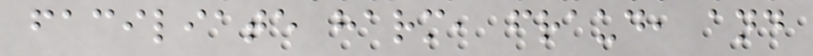faciliate harm, fraud, and
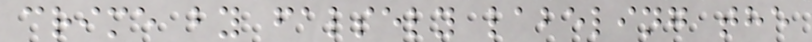crime by falsely labeling the
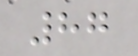87
